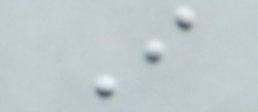I
